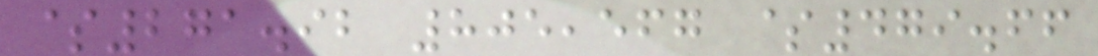$271.92 805,567 $479.66
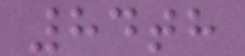84th
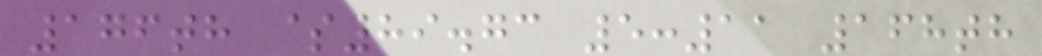176th $89.73 5:11 168th
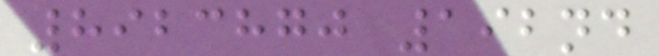8923870 192nd
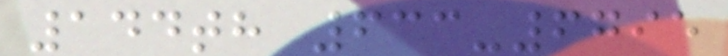144th 633-6795
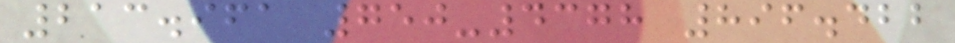213.961 750-4378 896.422
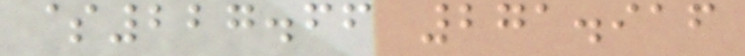$227.66 271.916
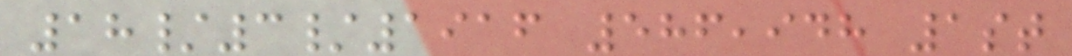18/3/1916 586,948 1st
